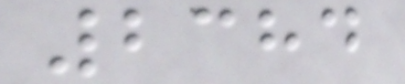2384
